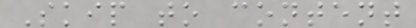Skip to content
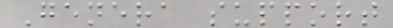Genera support
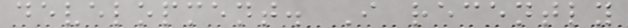development. I recently
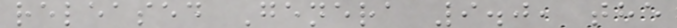released Genera 9.0, the
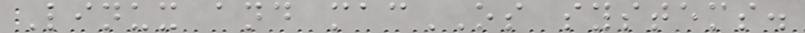Linux and macOS systems.
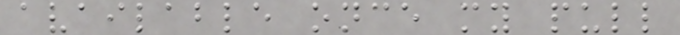available once my pull
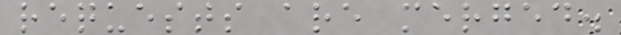requests are merged.
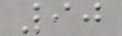90
